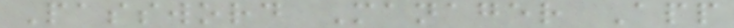Password Manager App
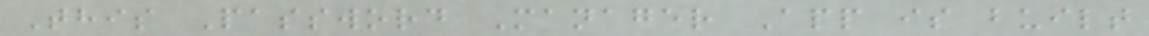This Password Manager App is built
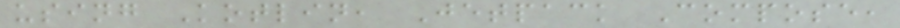using Kotlin, Jetpack Compose,
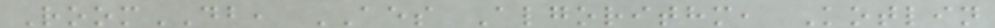RoomDB, AES Algorithm, Kotlin
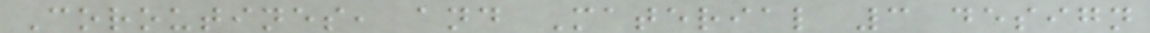Coroutines, and Material 3 design
